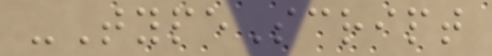-TypeScript
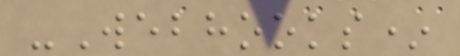-Webhooks*
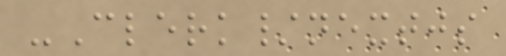-Clerk/nextjs
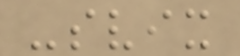-svix
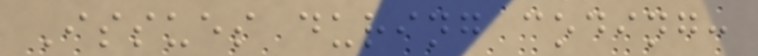Issues during coding:
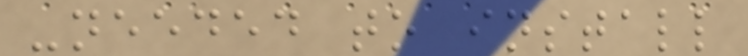-needed to install
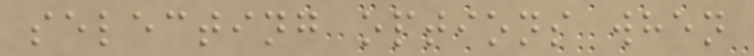selecting options when
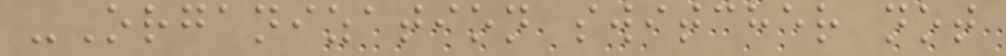-Organization switcher not
